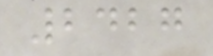2427
